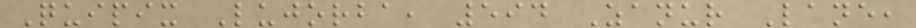Quipix Lujorba, 594 Zanur Lane,
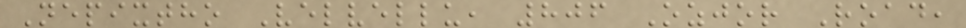Nepixtho Velvellu, 806 Ozjor Road,
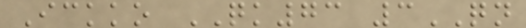Ickko QK73 3QN
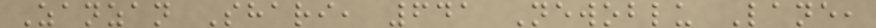Zanzan Shari, 641 Newoblu Lane,
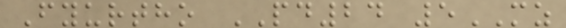Fyurtho PD24 5MZ
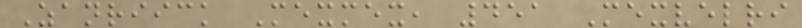Zanriick Mexmex, 451 Mexvelri
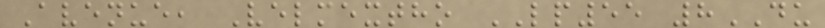Avenue, Velmextho LP55 8DU
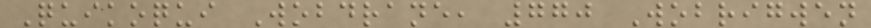Quikoqui Wobdrane, 770 Wobrigwen
